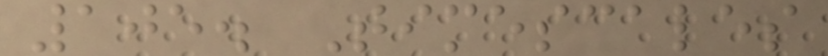105. Timescales
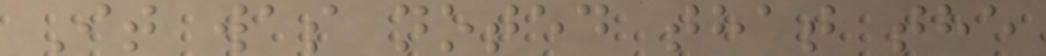It was noted that the
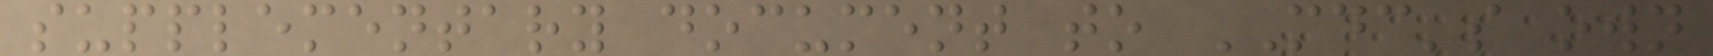supplementary document to MDC's own
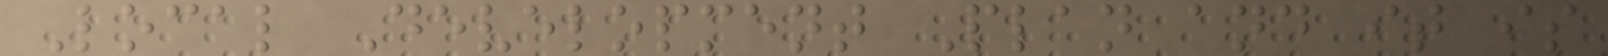Local Development Plan and it is
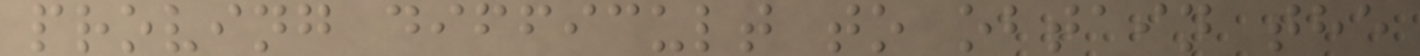proving difficult to obtain the
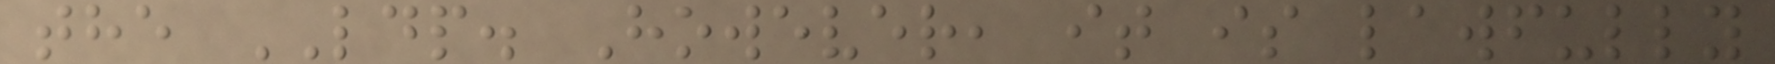the LDP. However, it is lawfully
